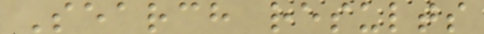Search results
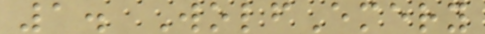1. WolfEmery
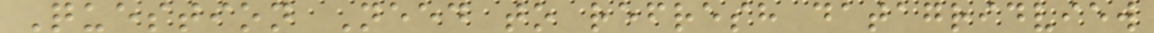Question Need to refresh datagridview
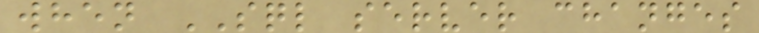when SQL server changes
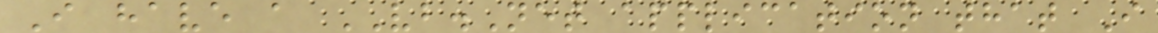I have a VB.Net application that I
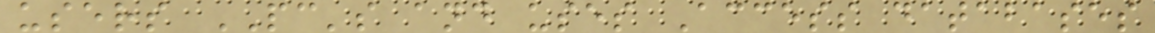users PC's and uses Access databases
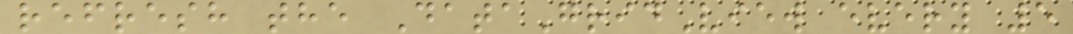refresh the DataGridView every 5
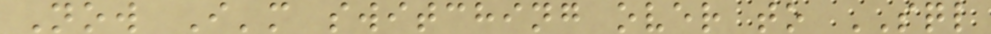Now I'm switching over to SQL
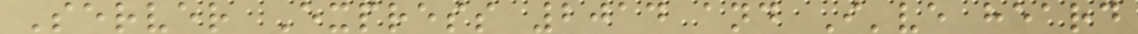Server Express 2014 and I've heard
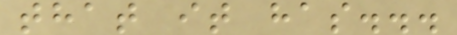that it has...
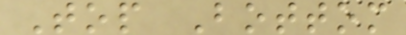Top Bottom
